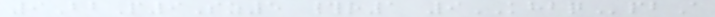9BbP9Sz5 #r1 9KHBQpbA
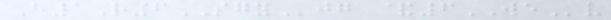H1R6SGYjg &6WEv
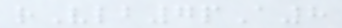rVlb7pA8
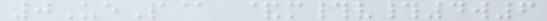0UeP@ &m#v#4w6
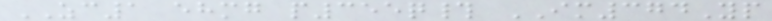ZC1 ehmg p355q# IM374Yp
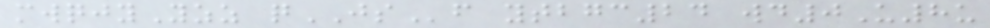mwqjyYzz qJSf ytbgc24 wd0U8u
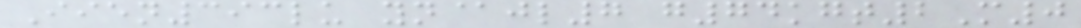Iien393lu yn@jl7 g74kgt2M0
